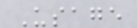Usage
